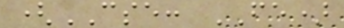(CSE: FE)
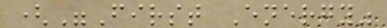("First Energy"
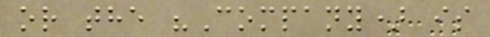or the "Company) is
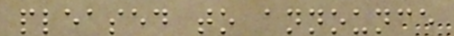pleased to announce
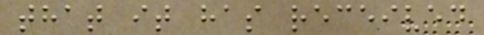that it has received
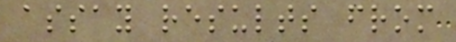assay results from
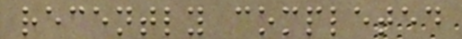recently completed
